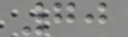70
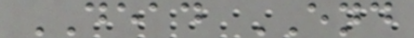DEAD END
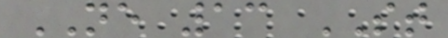NE 13 ST
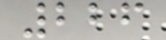226
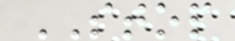STOP
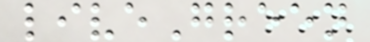liveGreen
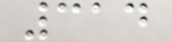314
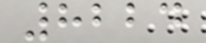8224
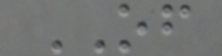OF
